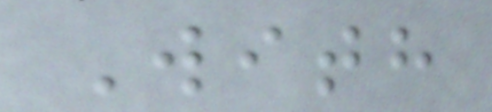With
